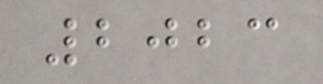2023
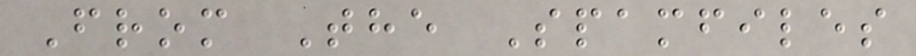From The Spamfiles
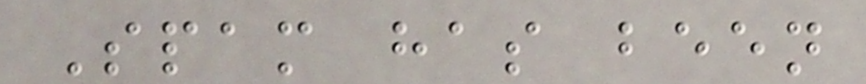Spam has been
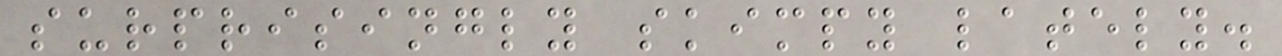surprisingly skimpy lately.
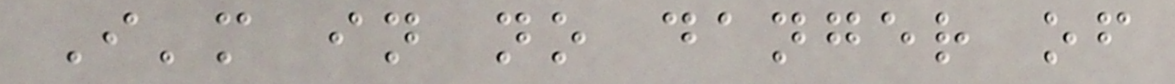I'm in no danger of
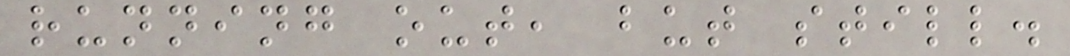running out, but still.
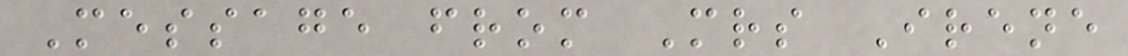Message from Mrs Irene
